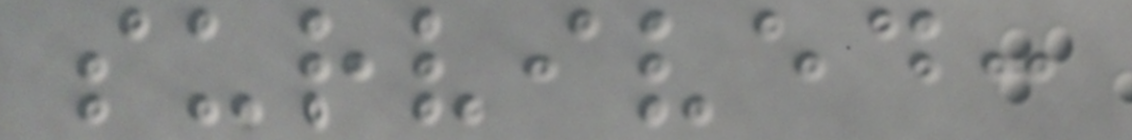survived:
